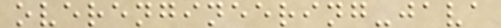overengineering-java
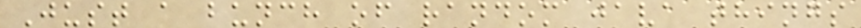Just a bunch of random java things
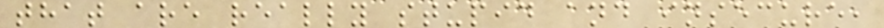that are really stupid and insecure,
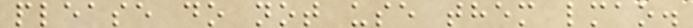please do not use them lmao.
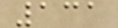131
